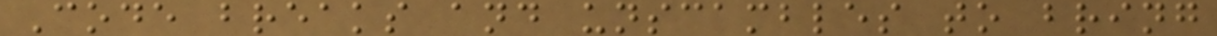Code breaks and unscambles to bring
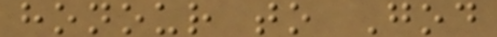honour to God
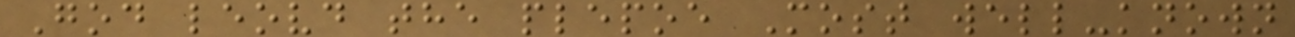God leovd the plepoe Most well-known
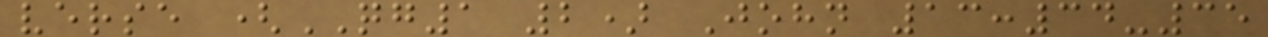verse (QG1 2) John 13:34-35
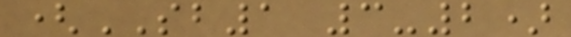(SB1 3-2)
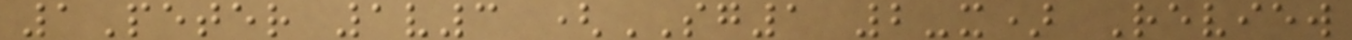1Peter 1v3 (SG1 2-x) Review
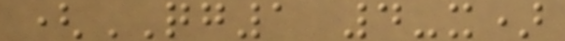(QG1 4-x)
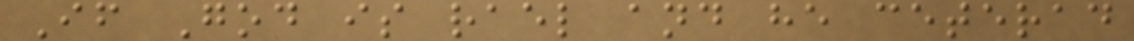If God is rael and he ceterad
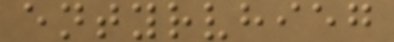entyrvhieg
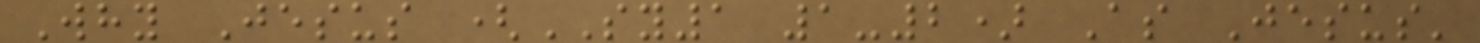Why Jesus (SY1 1-2) As Jesus'
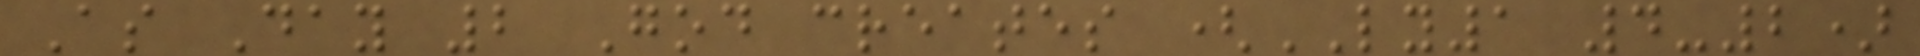As Day 2 God creates (LY1 4-2)
